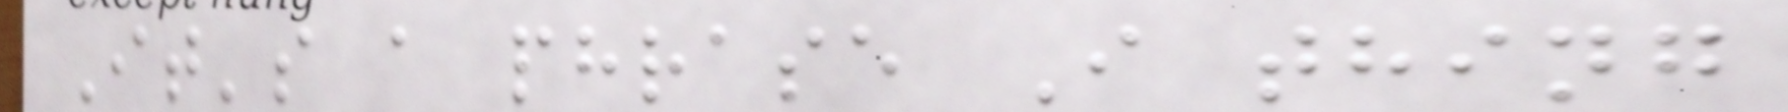It's a phrase I thing
